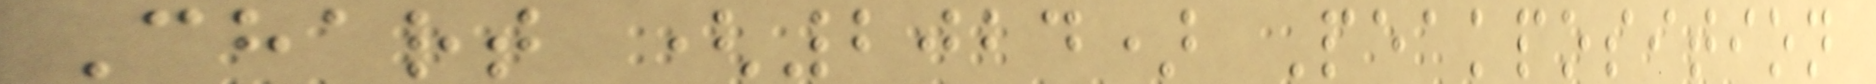Chart (2024) Peakposition
